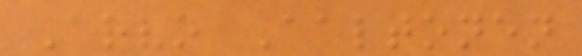Arvo Aaltonen
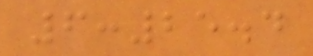6:25.4
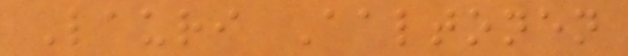Lauri Aaltonen
